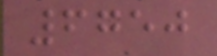6750
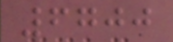6700
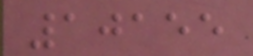10155
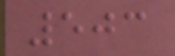503
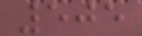505
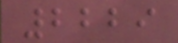2229
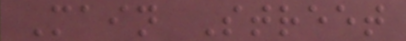Main Street
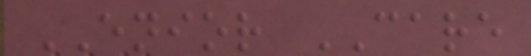ENIOR CARE
